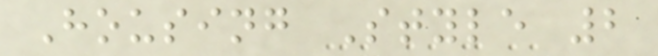Housing Style 2
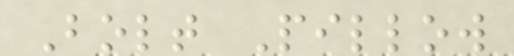Bolt Pillow
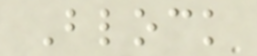Block
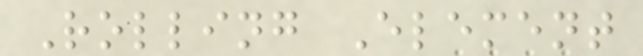Rolling Element
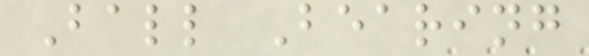Ball Bearing
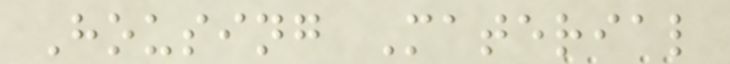Housing Material
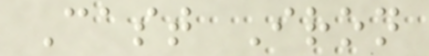Cast Iron
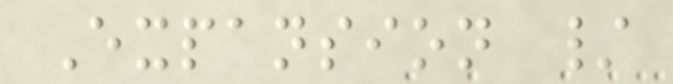Expansion /
